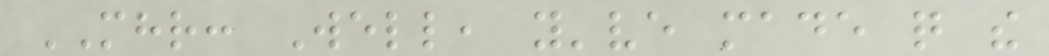MHR: Well, you've made quite the
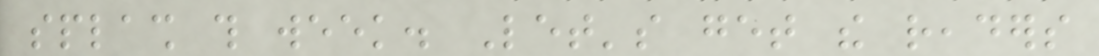splash this week. Let's get the readers
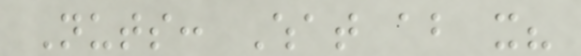Nuts: What about it?
